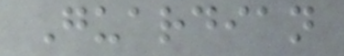Guardian
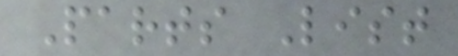Parts List
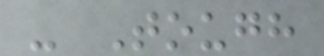- Tough
